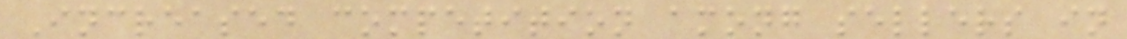Increased competition among sellers in
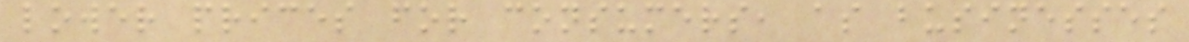lower prices for consumers, as businesses
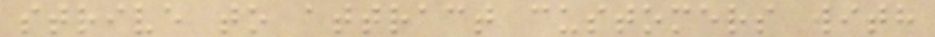strive to attract customers with
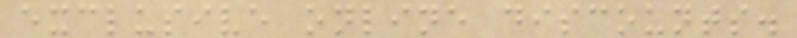exclusive online discounts.
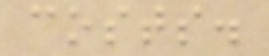costs.
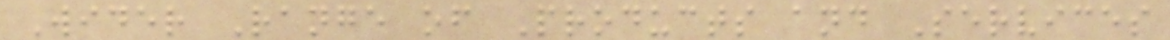Wider Range of Products and Services
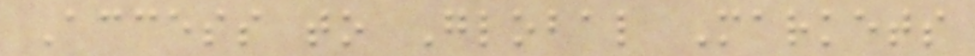Access to Global Markets
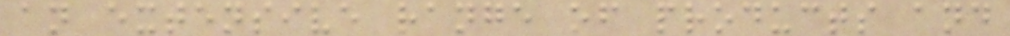an extensive range of products and
